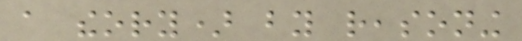a theory) by reasoning
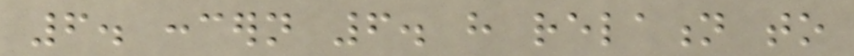6. concern 6. have relation to
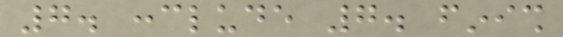7. conclude 7. finish
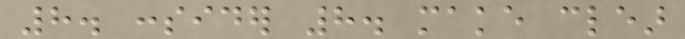8. consider 8. make clear
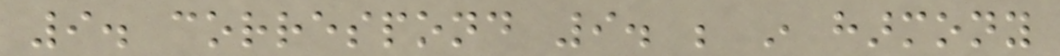9. correspond 9. be in harmony
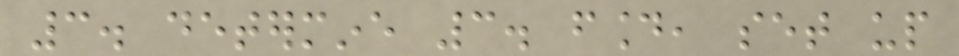3. determine 3. found, set up
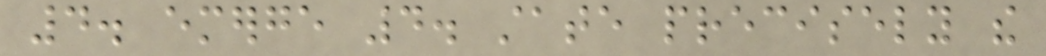4. emerge 4. state precisely the
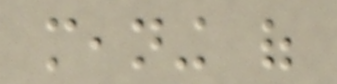meaning of
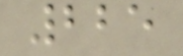225
